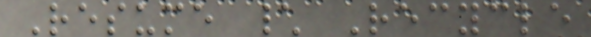Resume \ Recycle
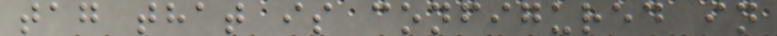tag that is configured in
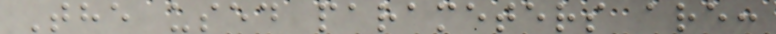The used parameters are:
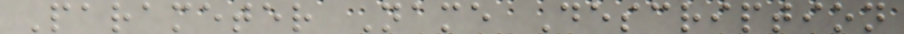Parameter Name Description
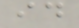id
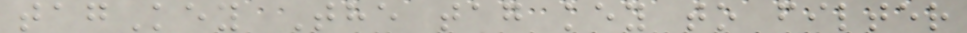tagKey The tag key to filter
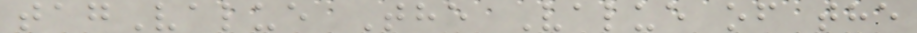tagValue The Value of the
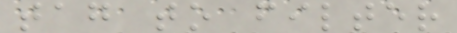tag to filter
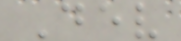Dev
